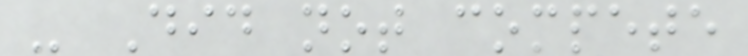- Did not compete
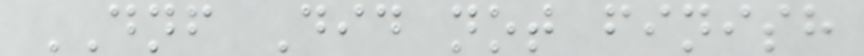DNF Did not finish
